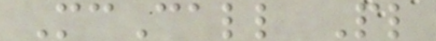McCall Pl
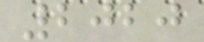2020
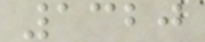1320
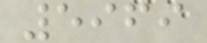5969
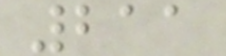211
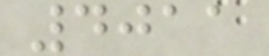4011
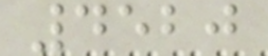4520
